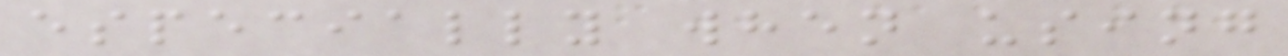especially when using
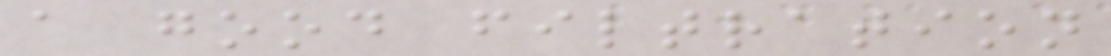a good filtration
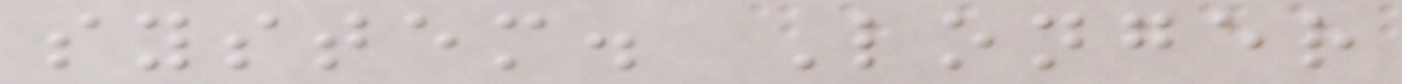system. Longer
